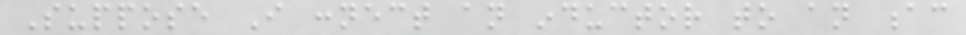Suppose I connect an inductor to an ac
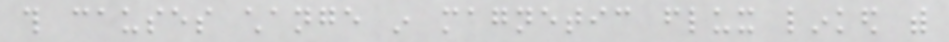this causes change in magnetic flux linked with
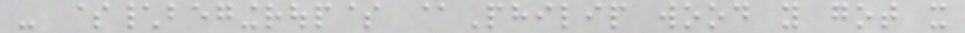- $\begingroup$ @Philip wood you got it
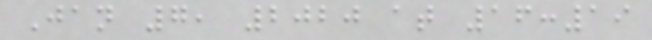Jan 7, 2020 at 16:19
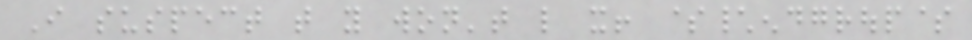I suspect that you won't like it! $\endgroup$
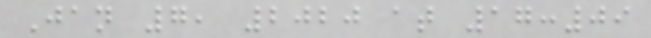Jan 7, 2020 at 17:09
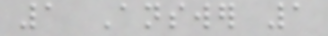1 Answer 1
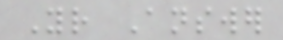Your Answer
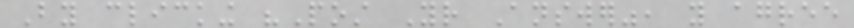By clicking "Post Your Answer", you agree
